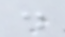.
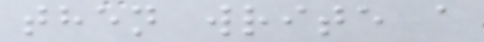then write a
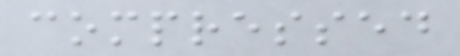compressed
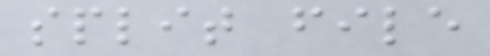split file
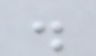.
